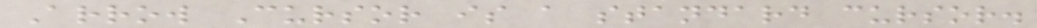Arrow Cursor is a standard cursor.
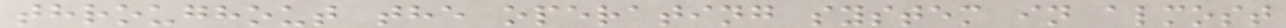throughout the operating system in almost
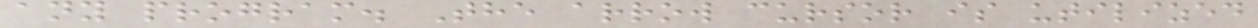any program. The arrow cursor is utilized
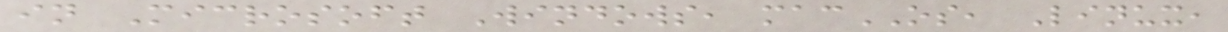in Microsoft Windows, macOS, Linux,
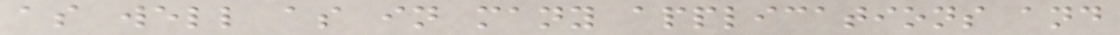as well as in many applications and
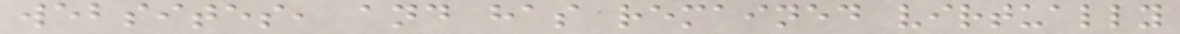websites, and has remained virtually
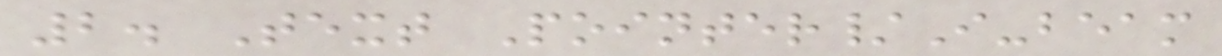2. Text Pointer/I-beam
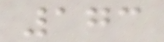173
